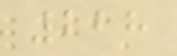228
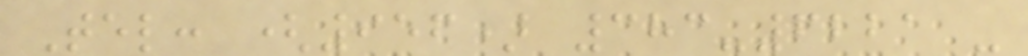Tel: (956) 383-6221 -
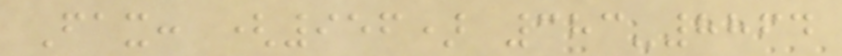Fax: (956) 383-8864
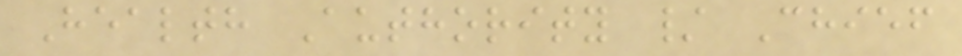Health Authority / Chief
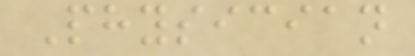Physician
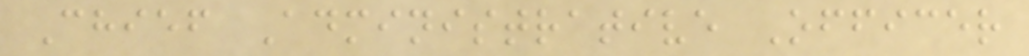Chief Administrative Officer
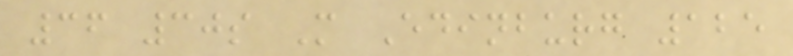36 30s M Edinburg 125
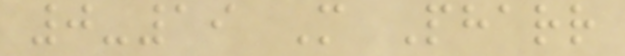0-19 M Pharr
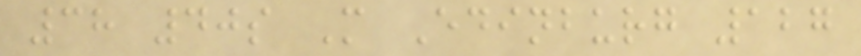38 40s M Edinburg 127
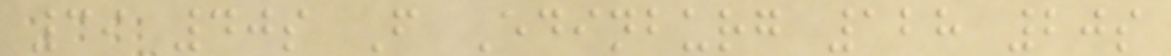39 40s F Edinburg 128 20s
